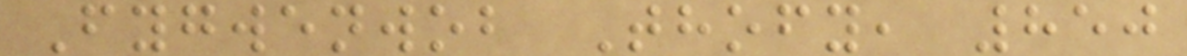Fygwenwob Thofy, 850
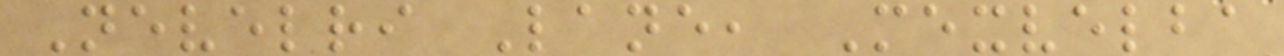Nevelri Lane, Mexvelba
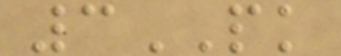3PK
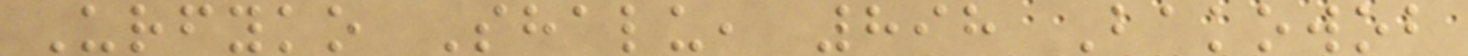Urfyko Shalu, 898 Bakowob
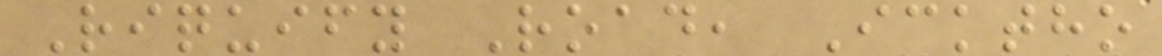Riquify Road, Icktho
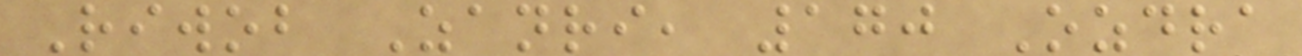Riwob Zanri, 170 Ozdra
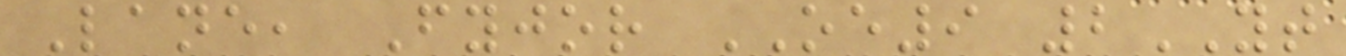Lane, Fyjor OE9 2YT
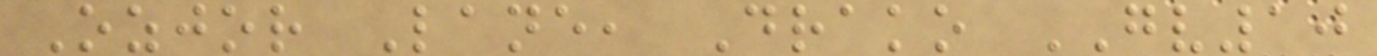Ozjor Lane, Drako GV10
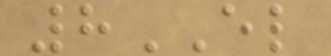8EL
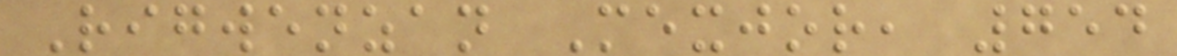Rigwenzan Mexjor, 754
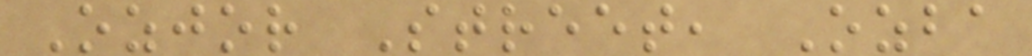Ozjor Street, Ozba
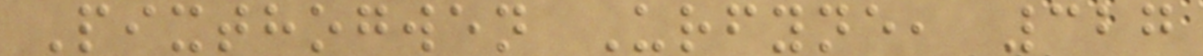Pixthogwen Urfyne, 327
